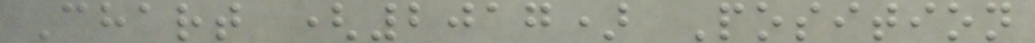Chart (2017) Position
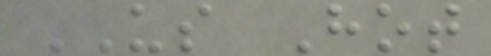US Hot
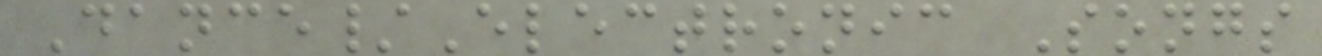Dance/Electronic Songs
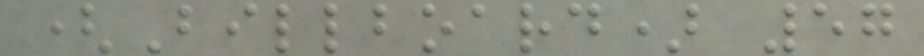(Billboard) 57
